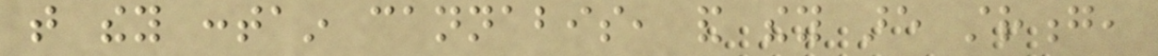that they contain cannabis, and they are strong,
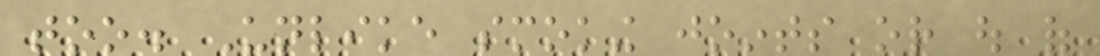too. Unlike smoking joints or out of
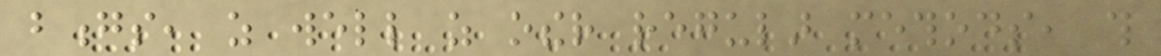bongs, as well as other regular methods, this
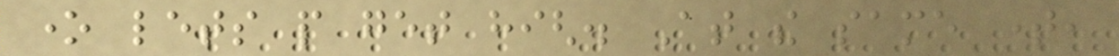one lets people get high. At the same time,
